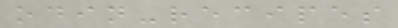odin-recipes
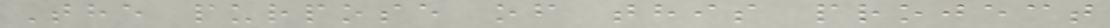The purpose of this project
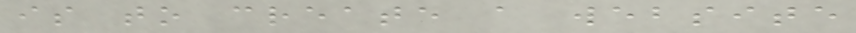is to create a website
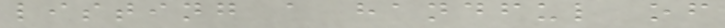listing a handful of
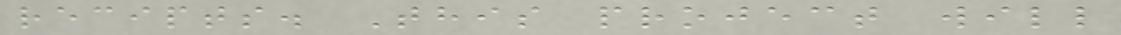recipts. This project will
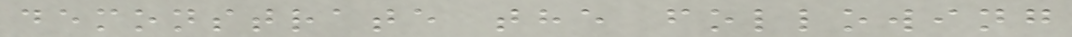demonstrate the following
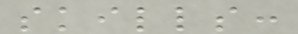skills:
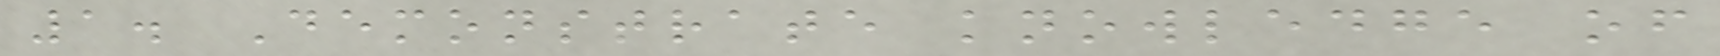1. Demonstrate knowledge of
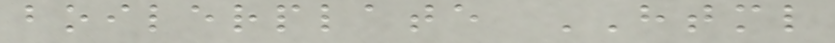boilerplate HTML
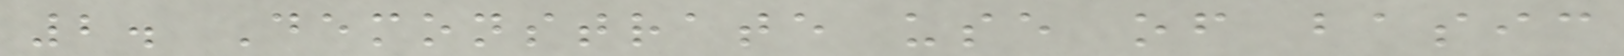2. Demonstrate use of basic
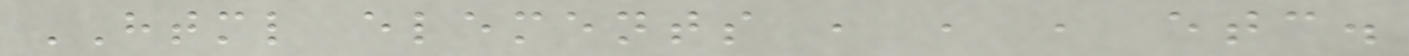HTML elements , , , etc.
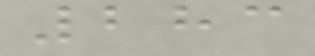283
